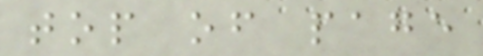top of page
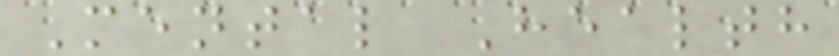Mental Health
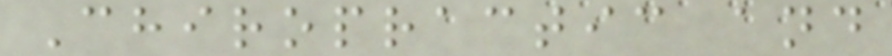Chiropractic and
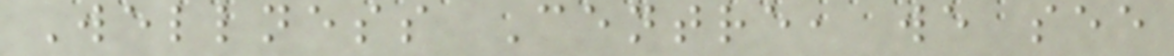Wellness Centre, we see
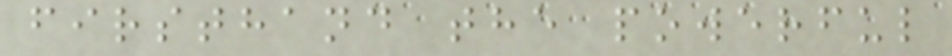firsthand the powerful
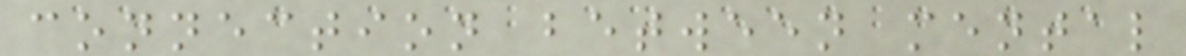connection between mental
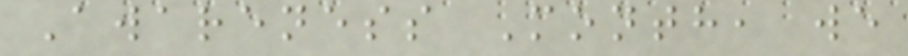Awareness Month, we
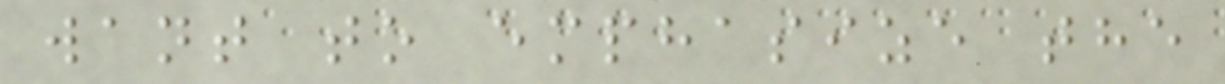want to emphasize the
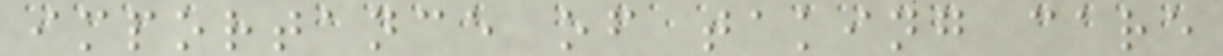importance of taking care
